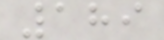189
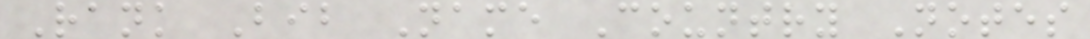Rank Bib Name Country Notes
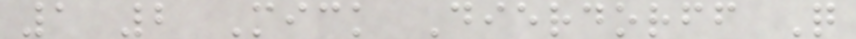1 2 Mick Dierdorff Q
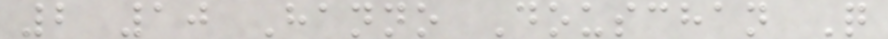2 10 Hanno Douschan Q
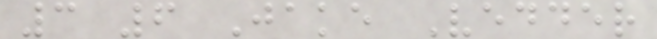3 6 Jake Vedder
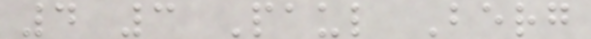4 3 Paul Berg
